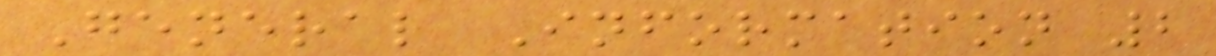General Information 2
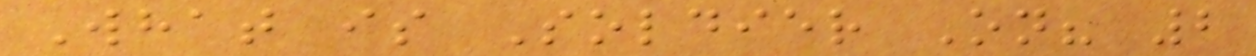What is Soldier On? 2
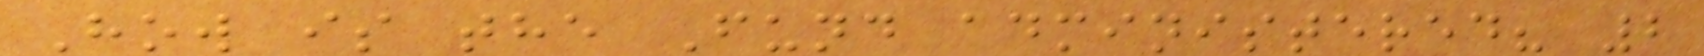How is the Fund administered? 2
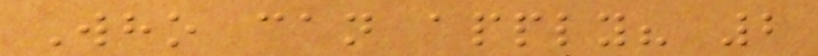Who can apply? 2
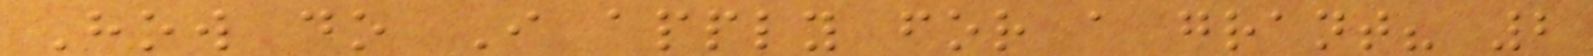How do I apply for a grant? 2
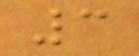3
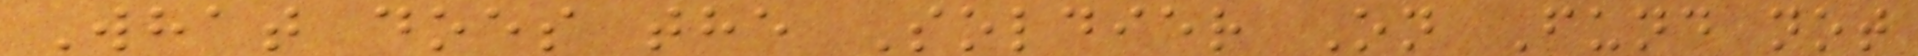What does the Soldier On Fund not
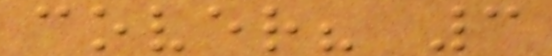cover? 3
